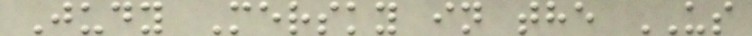Judy Mersky in the US
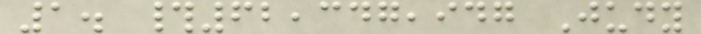1. #62,347,947 Judy
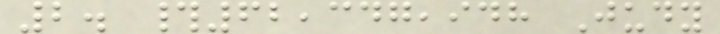2. #62,347,948 Judy
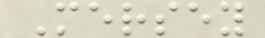Mersey
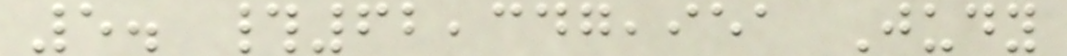5. #62,347,951 Judy
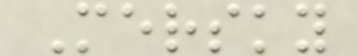Mersky
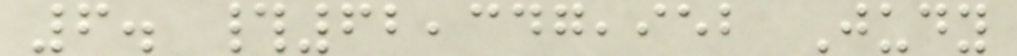6. #62,347,952 Judy
